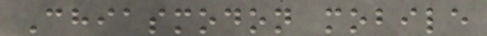Chiasmodon mobile
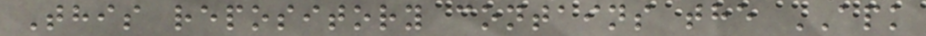This repository contains the APK
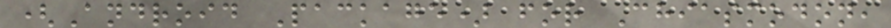(Android Package) for Chiasmodon,
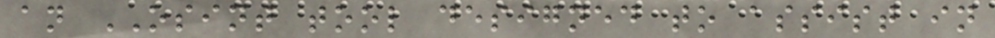an OSINT tool designed to assist in
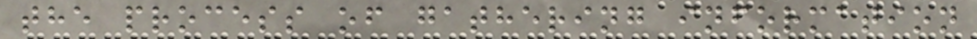the process of gathering information
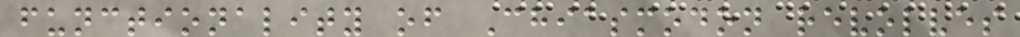functionality of Chiasmodon revolves
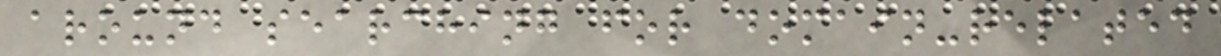around searching for domain-related
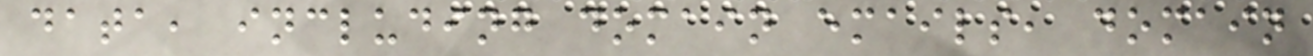data, including domain emails, domain
